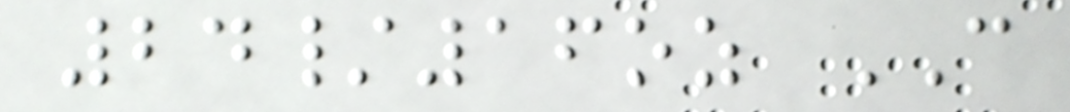24/16oz CAN
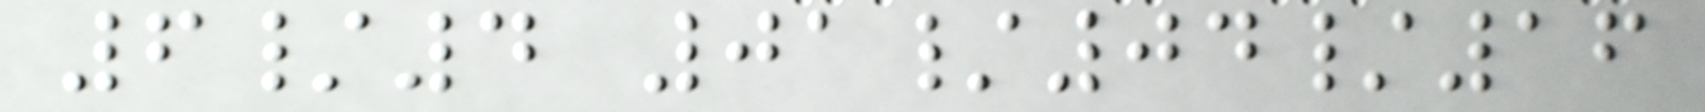6/4 01/04/16
